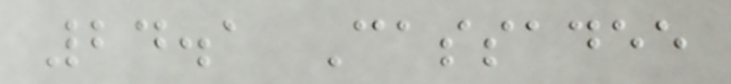24.1 Cassadee
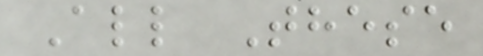All These
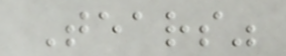Tears"
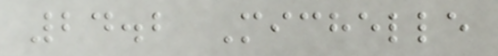24.2 Michelle
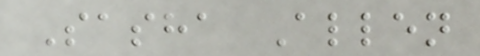Sasha Allen
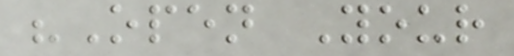"Open Your
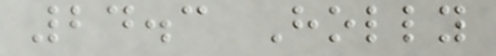24.3 Holly
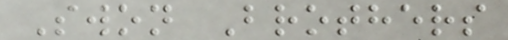Swon Brothers
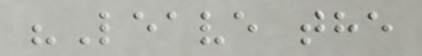"Leave the
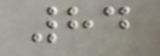84
